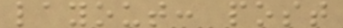layout: post
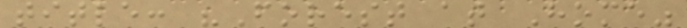title: "Forest at Home"
